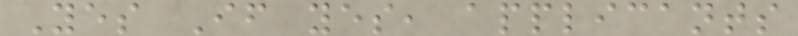Yes If yes, applicants
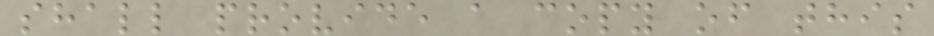shall provide a copy of this
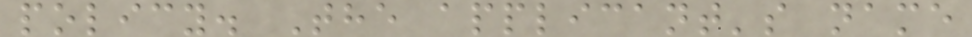policy. The applicant's name
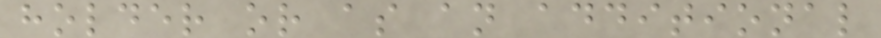holder or as an additional
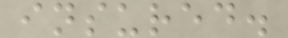insured.
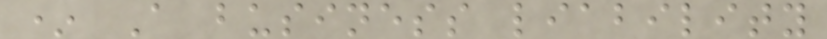* A business liability
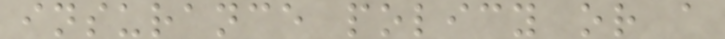insurance policy or a
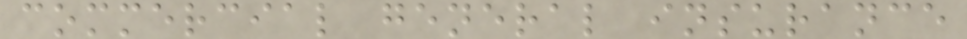commercial general insurance
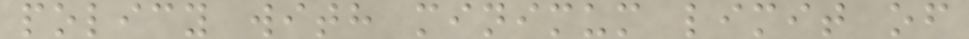policy with minimum limit of
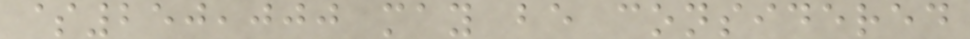$250,000 may be considered
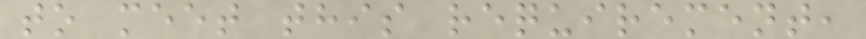to meet this requirement,
